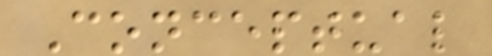Conceptual
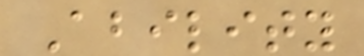Ability
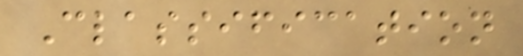Classification
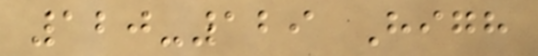120-129 High
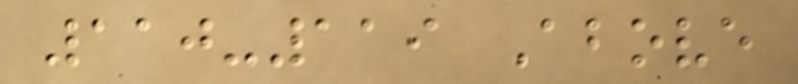110-119 Above
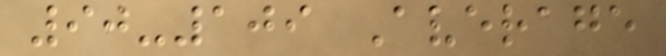90-109 Average
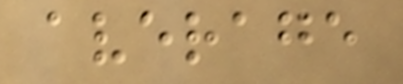average
